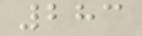283
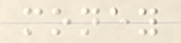money
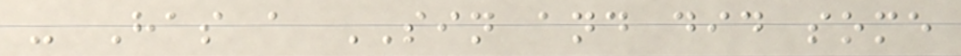- Has a SIN and did some
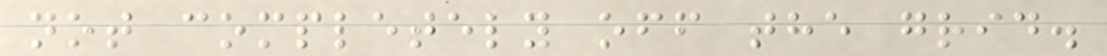not completely off the grid.
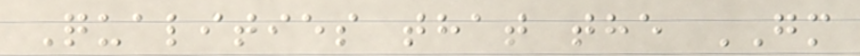Qualities that the GM
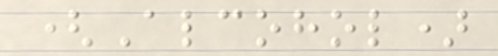(Alcohol)
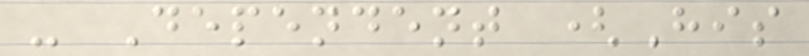- Dependent (His
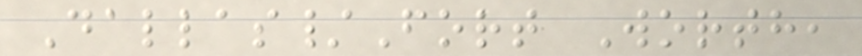Dallas/Fort Worth,
